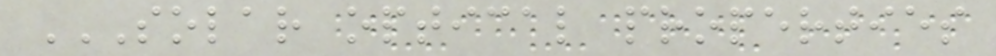SOLAR OPTICAL PROPERTIES
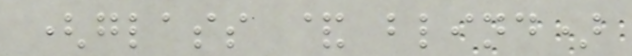(glass & blind)
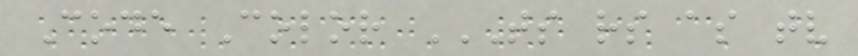Code Color TS RS AS TV
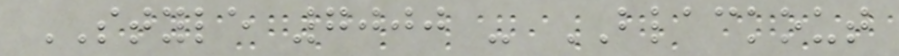STYLE 7000 - BLACKOUT
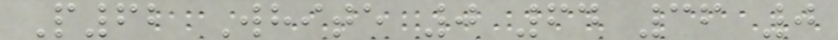P62 White 0 64 36 0
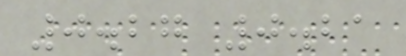0.27 0.21
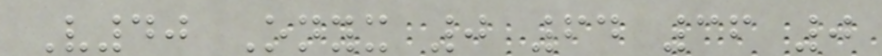V40 Onyx 0 64 36 0
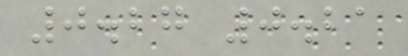0.27 0.21
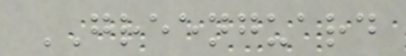GREENGUARD
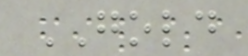GOLD
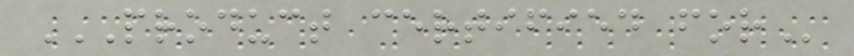PRODUCT CERTIFIED FOR
